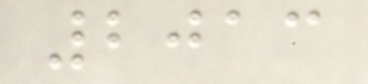2013
